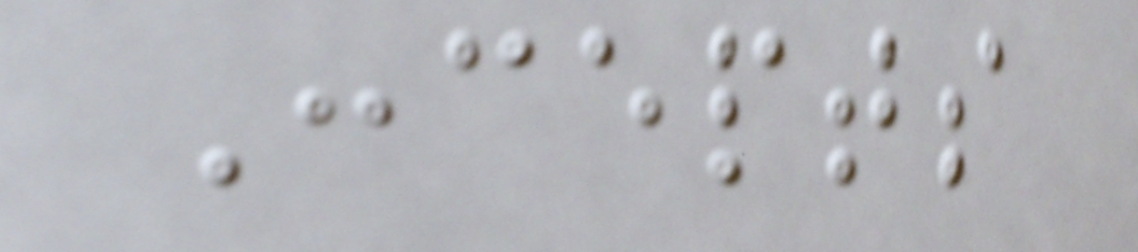Concepts
